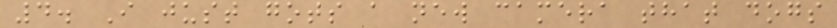4. I just gots a new camera that dogs
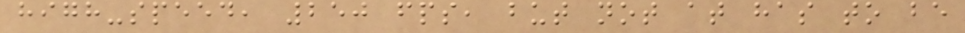high-speed, 250 fps, but not at has to be
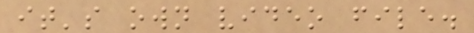it's own video file.
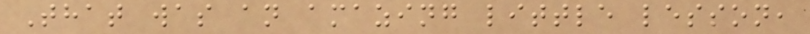That was an amazing little lesson,
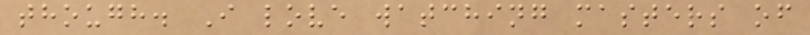though. I love watching masters of
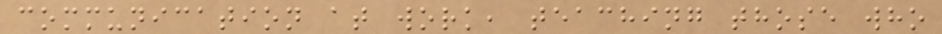communication at work, teaching those who
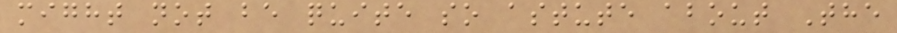might not be quite so astute about The
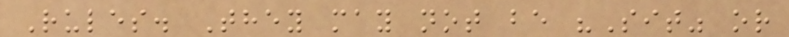Rules. They may not be "Sit" or
